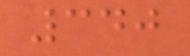340
